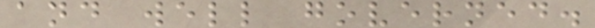and well governed.
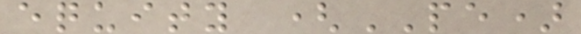equity (PE)
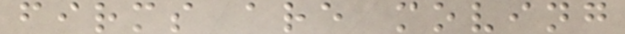firms are moving
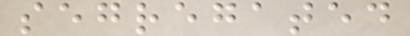segregated
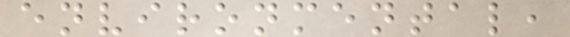environmental,
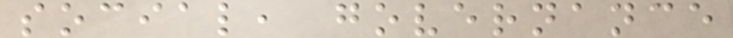social, governance
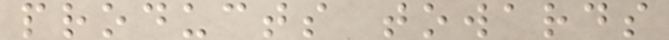products towards
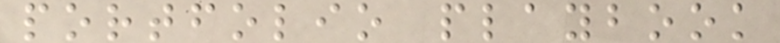portfolio playbook
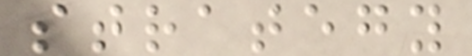strategy
